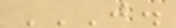J.
